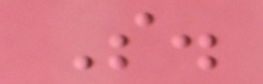S.
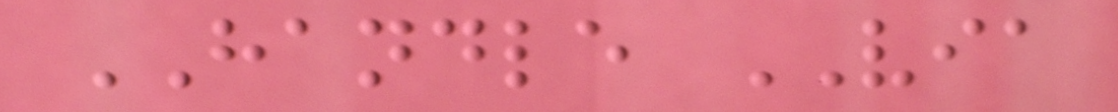HANDLE VIA
